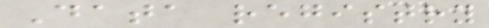Data registry
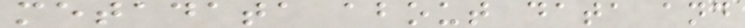metadata about data and
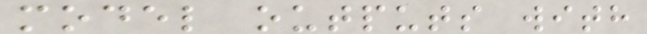model outputs with
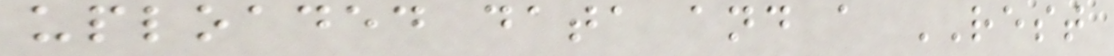uploaded data and a REST
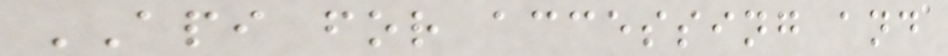API for accessing and
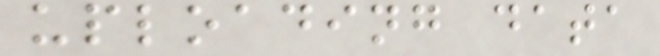uploading data
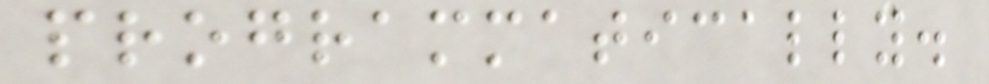programmatically.
